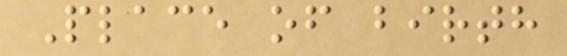Place of birth
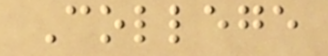College
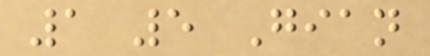1 5 Gian
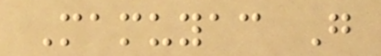Mamuyac G
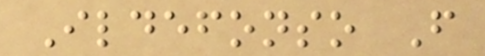Ildefonso F
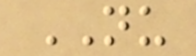NU
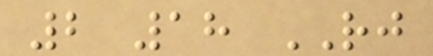2 18 RJ
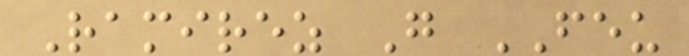Ramirez G FEU
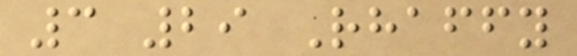3 29 Rhaffy
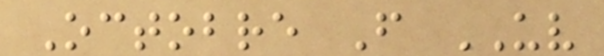Octobre F UV
